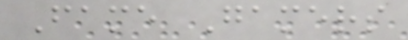Fame Gamers
